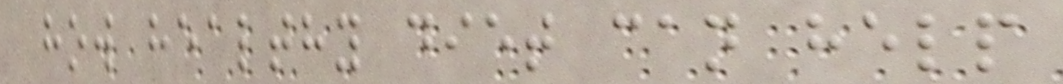how healthy diet can help
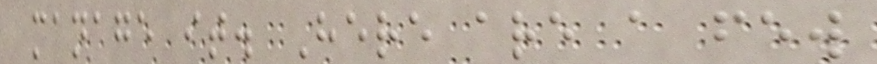manage it. Here are a few
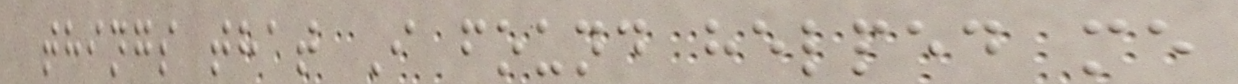things that I found helped me
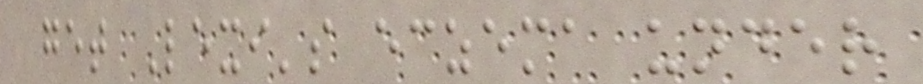get Lexi's eczema under
